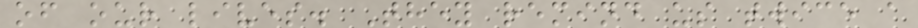of our lives. They remind us twice a
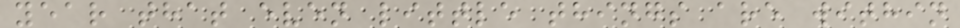year that even little things are within
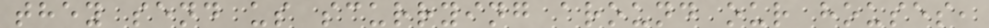they send us scurrying around our houses,
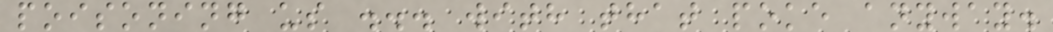poisoning us ... with that poke anyway.
